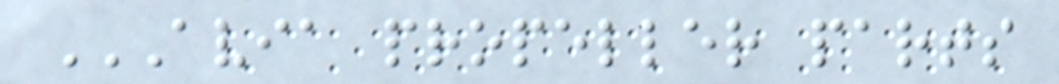AVIA PROPELLER PARTS
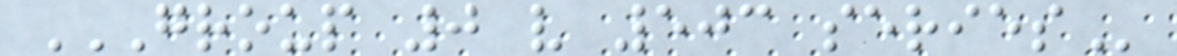GROUP 0 V 503 SERIES
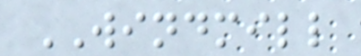WINDMILL
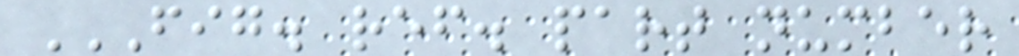FIG. REF. PART NUMBER
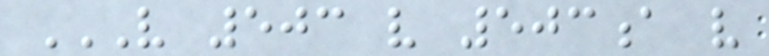V 503 V 503A V
